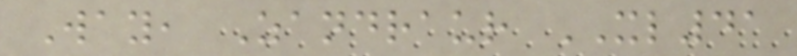Way, Zandraur XL41
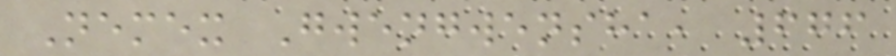Nemex Gwengwensha, 676
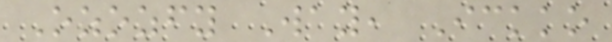Ozozfy Way, Ickko
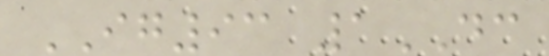IG93 1DC
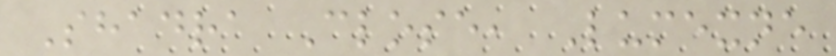Shadra Close, Lumexne
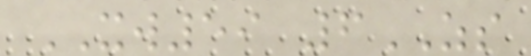XW59 6ZS
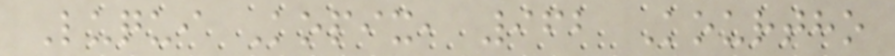Luqui Kopix, 962 Kourtho
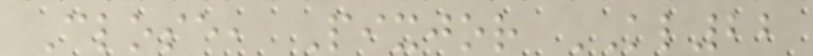Close, Pixjor KL22
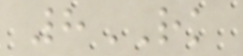8RK
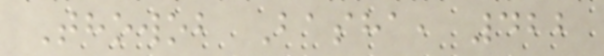Thowob Basha, 422
